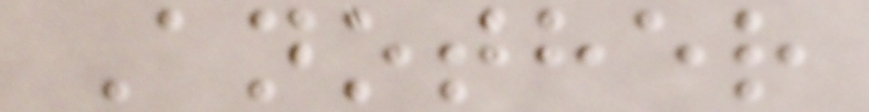Another
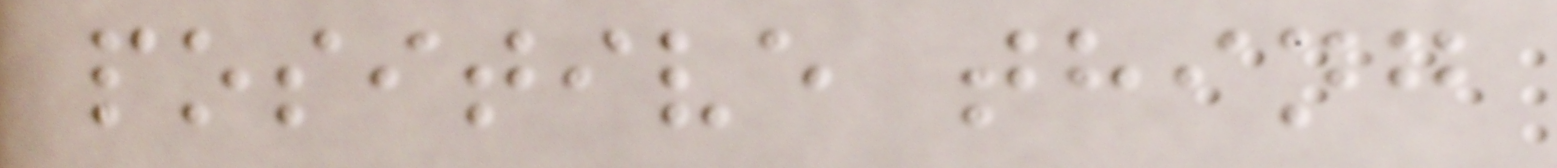positive thing
